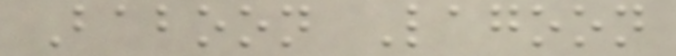Baboon Lagoon
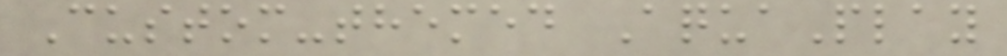Custom-themed AquaPlay
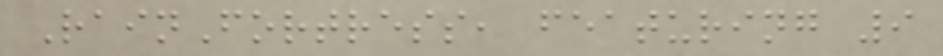RainFortress, featuring 9
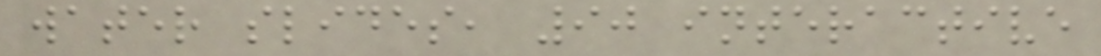water slides, 90 interactive
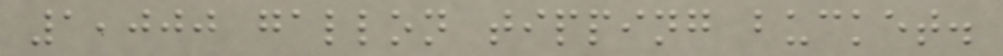1,000 gallon tipping bucket.
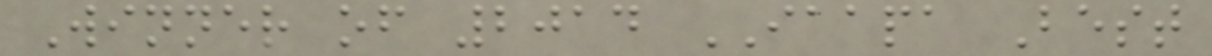Winner of 2014 IAAPA Best
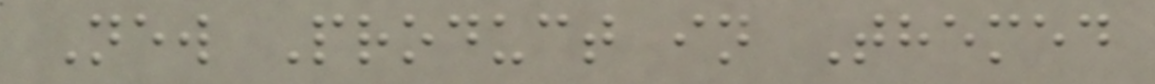New Product in Themed
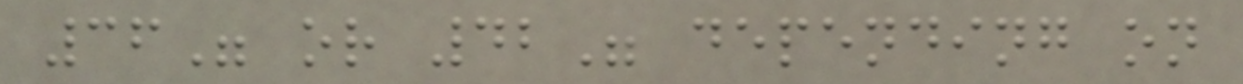36" or 42" depending on
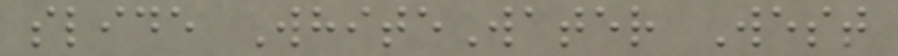slide WhiteWater West
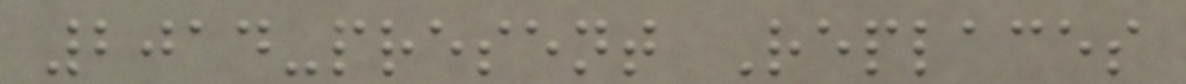2014-present Replaces
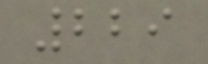229
